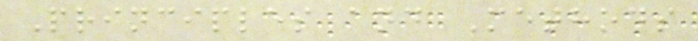Principles and Methods
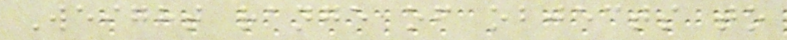Weight range of objects to
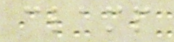clamp
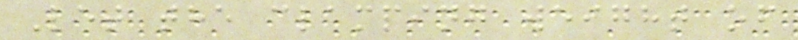Let the clamping weight of
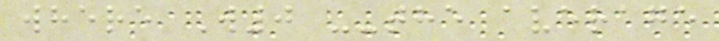where W0 --the average
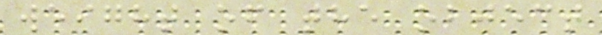weight of the object
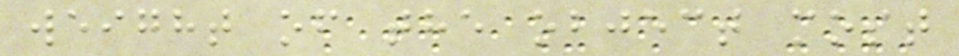weight of the object most
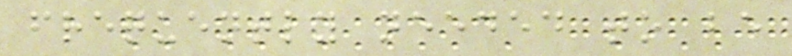frequently needed to be
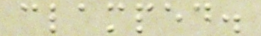clamped.
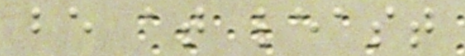be at least
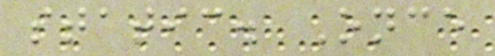static. Once
